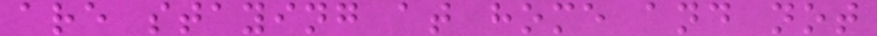are staying at home and not
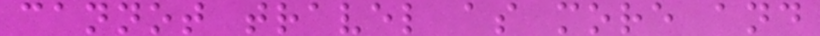cannot travel as more and
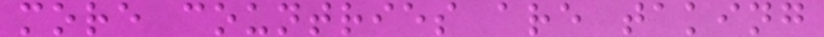more countries are taking
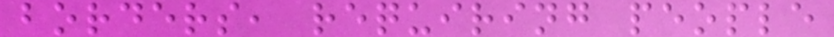borders, requiring people
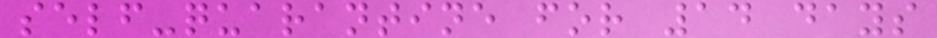self-quarantine for 14 days
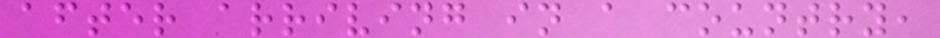after arriving in a country,
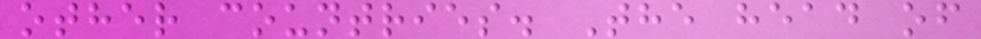other countries. The head of
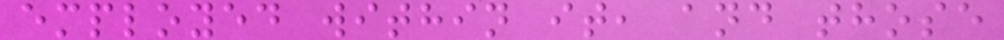employed within it, and those
